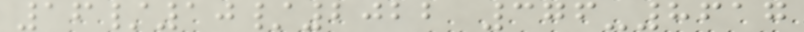16/10/2022 376-8617
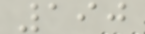190
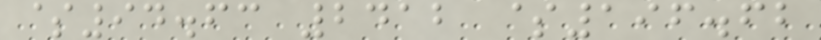$94.63 2412 $196.62
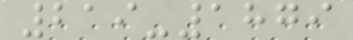219-1879
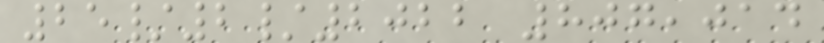25/2/2022 807,014
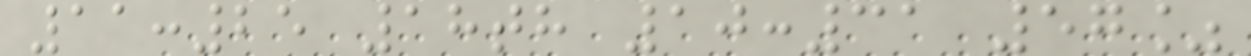11:25 18th 10:31 57%
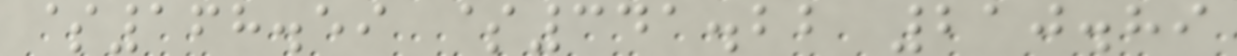$168.59 $341.22 210.89
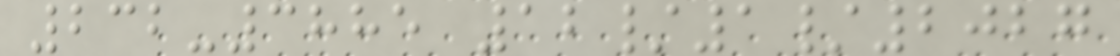232-3885 12/1/2027
